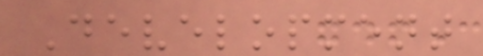Development
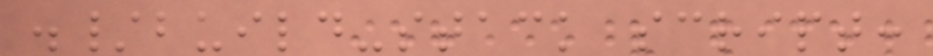./build-stack script:
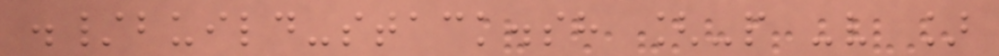./build-stack.sh [-p -v ]
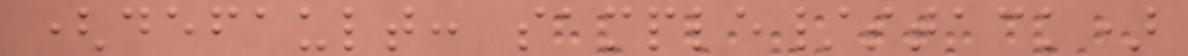(default: sample/stack)
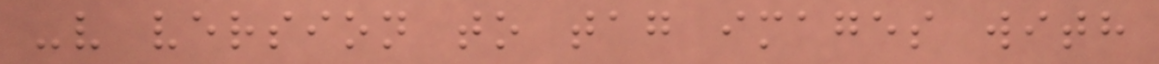-v version to tag images with
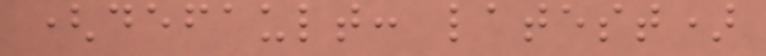(default: latest)
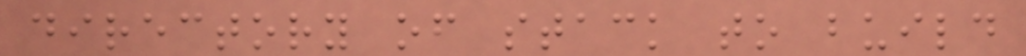directory of stack to build
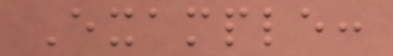Example:
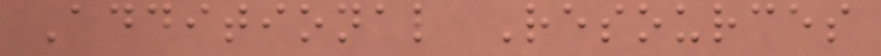Additional Resources
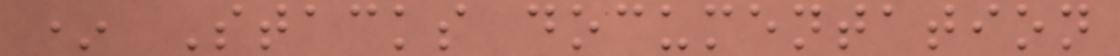* Stacks documentation
